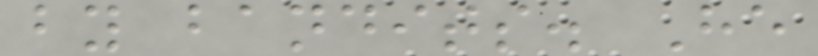by bandits. He
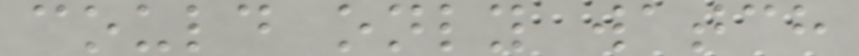could only watch
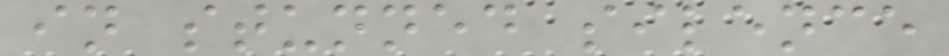in stunned silence
